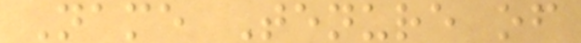Name Tenure of
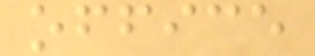office
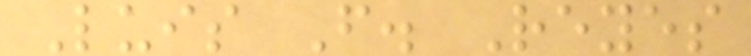Luis F. Reyes
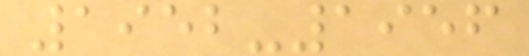1952-1956
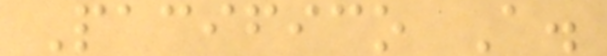Pacifico A.
